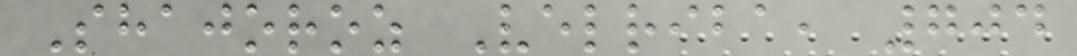Shajoroz Velriba, 704
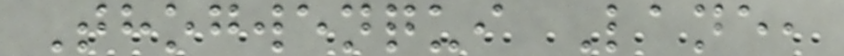Thogwenqui Lane,
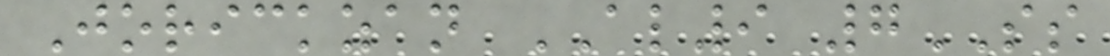Jorickzan AL9 7SS
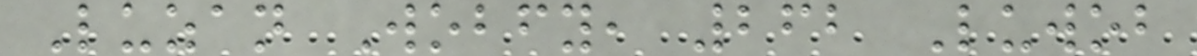Luzan Wobfy, 262 Luwob
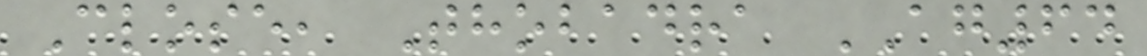Close, Thobadra AG64
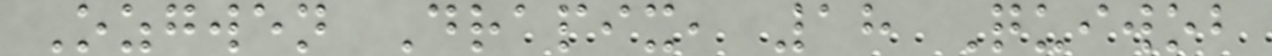Ozgwen Drapix, 18 Quiwob
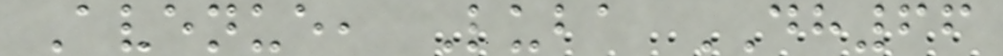Avenue, Luba DH66
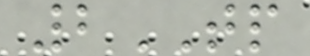2TP
